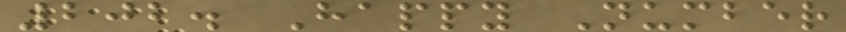202. Happy Number
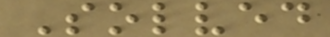Solved
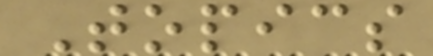Topics
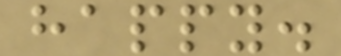happy.
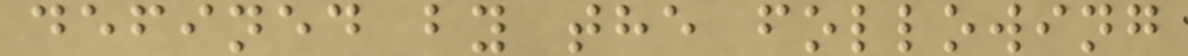defined by the following
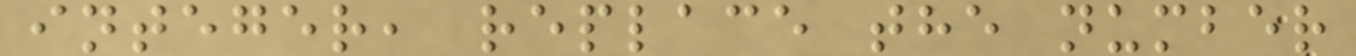integer, replace the number
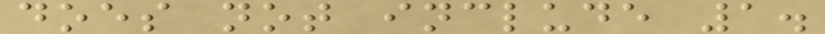does not include 1.
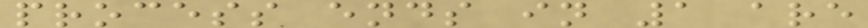process ends in 1 are
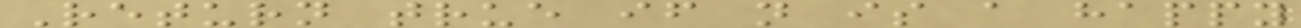Return true if n is a happy
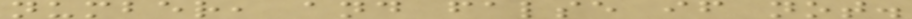number, and false if not.
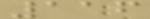116
